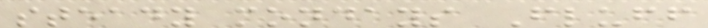steady mondays Fluff
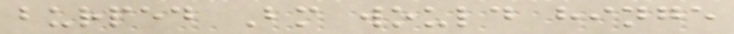burped Bm would hinge
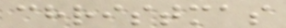christmas
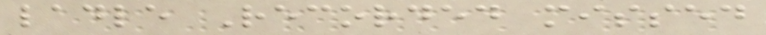ladle Recorded missed
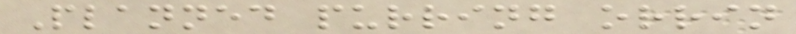Planned purring orrin
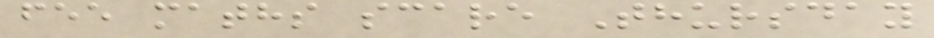fee maths scare Thursday
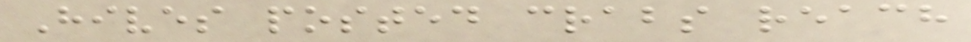Hives posted crabs reach
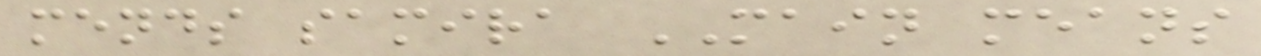mends samira MAIN means
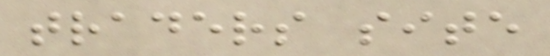traders site
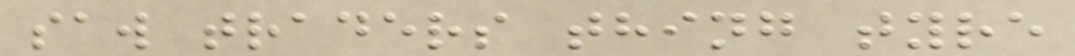saw traders thing tyre
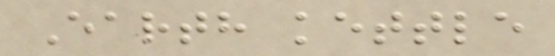Earth kettle
